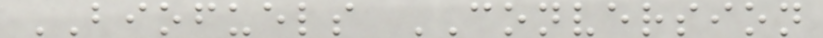BIOFUELS CONVERSION
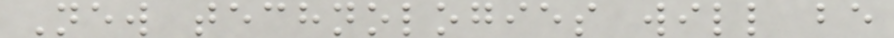New technologies will be
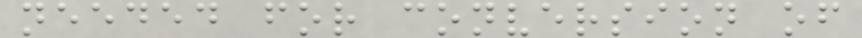needed for conversion of
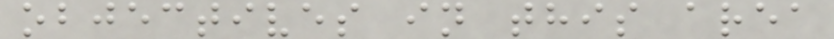objectives in this area
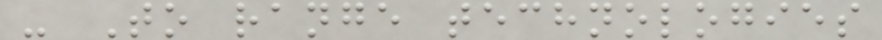- To range technologies
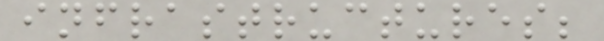infrastructures;
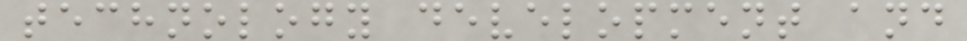technology development and
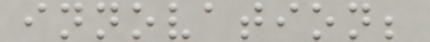innovation;
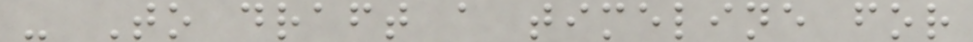- To draft a timeline for
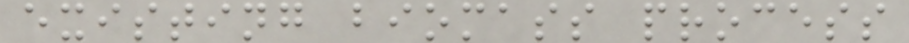existing biomass process
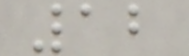12
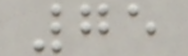75
